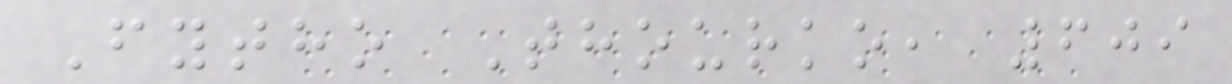Fytho Thourko, 609
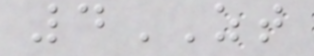4ZT
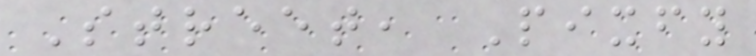Street, Pixfy
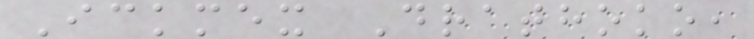Ickmex Drathoko,
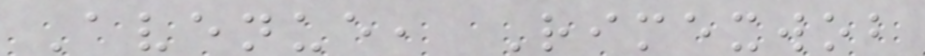Avenue, Rimexwob
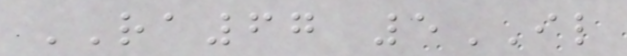RA67 5IL
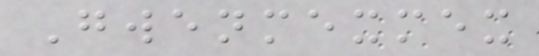Gwenmexmex
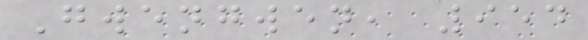Gwengwen, 954
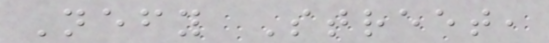Nefy Street,
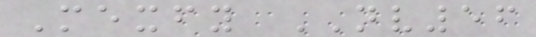Mexfy NV56
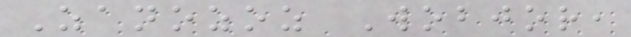Zanozoz Wobjor,
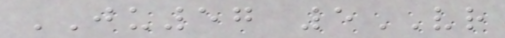JU57 5VR
